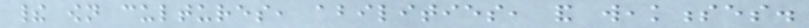their own cultures, abilities, and weaknesses.
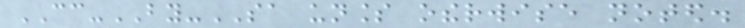CC-BY-SA unless otherwise noted.
